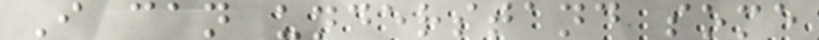I can understand some
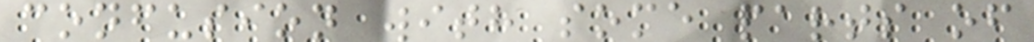confusion with some parts of
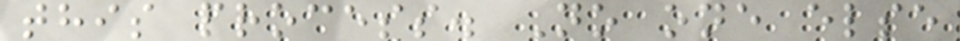this process. No one else
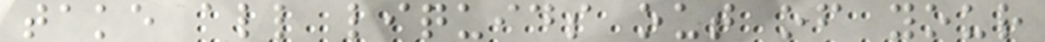take all liquids out of your
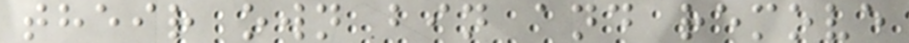their own bin and remove
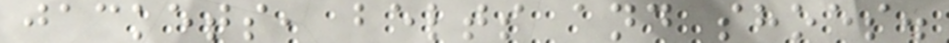jackets, belts and shoes.
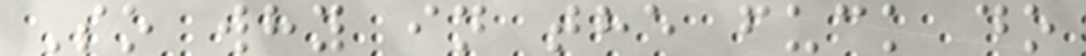So why in the fuck do
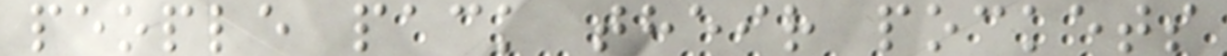people pack their pockets
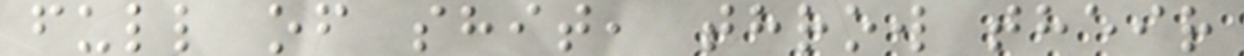full of shit, throw their
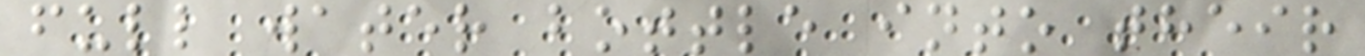full water bottle into their
